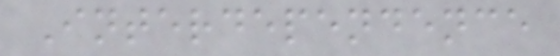Interdependence
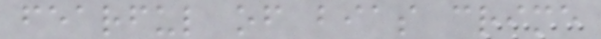fearful of bias crime
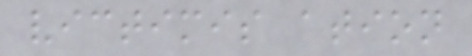victimis ation
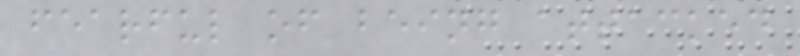fearful of being attacked
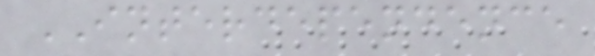INTERDEPENDENCE
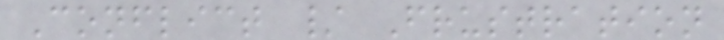Conflict / Frustration
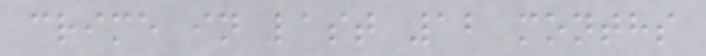crime in last 12 months
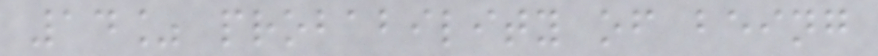14% probability of being
